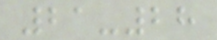21-28
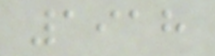1918
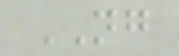NG
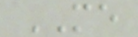ME
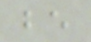be
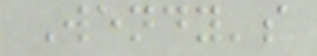Wendy's
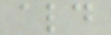ald
